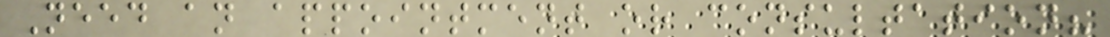Need an appointment or consultation?
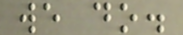we do.
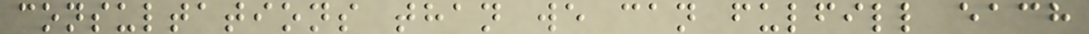consultations than we can fulfill each
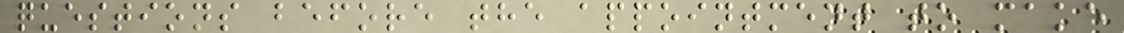questions before the appointment to make
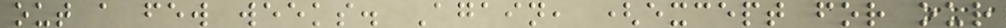out a few weeks. Again, (except for our
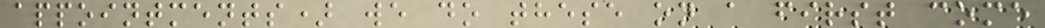appointments) we do these on a first come
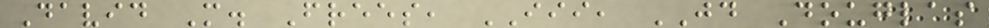David M. Frees, III, JD Douglas
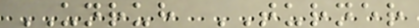UNRUH TURNER
